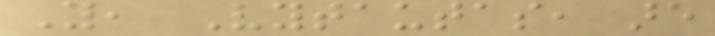You, Vytautas, are
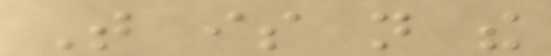That is not the
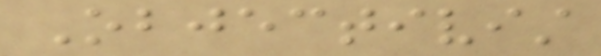Objectivist
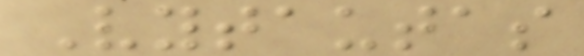Vytautas
